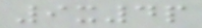9x4p
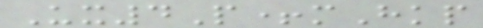Ux4P+mHkp
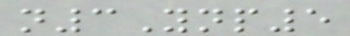n3Ynp5
